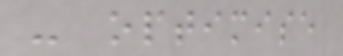- optimise
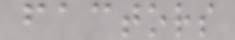factors
